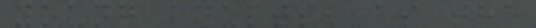young adults, as the
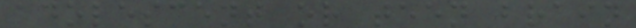adolescent or teen brain
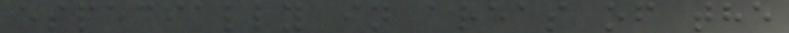especially in areas of the
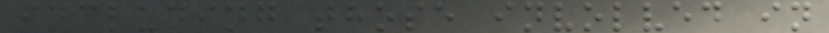including those involved in
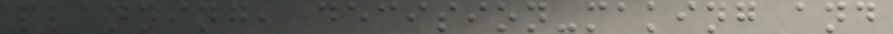planning, decision-making and
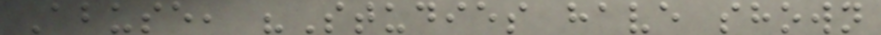Abuse, "Studies have shown
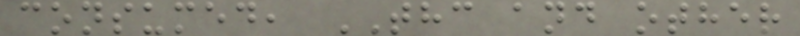consumed, THC and other
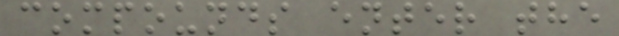compounds enter the
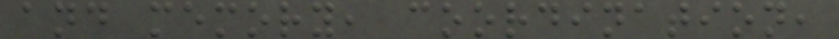and memory, coordination,
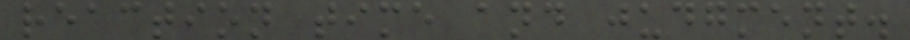reaction time and judgment.
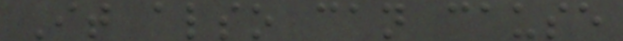It also can cause
